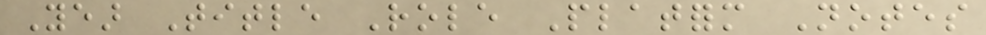Year Title Role Platform Notes
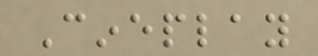Cineplay
